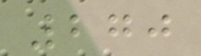270
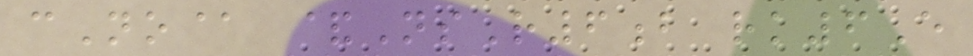cNo@ &NsR6b rk6E
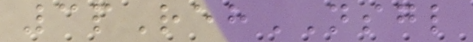3pRehNSGL
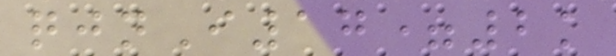qjnI17=2k
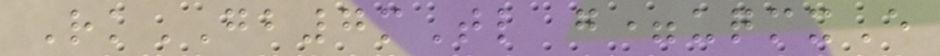RkGB7mTl g=uqmxE
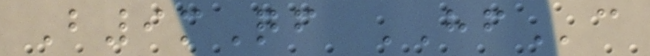B9mQf HFc
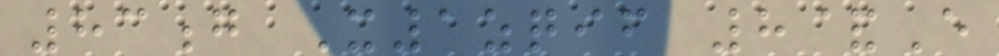83g X1zqif 8&E
